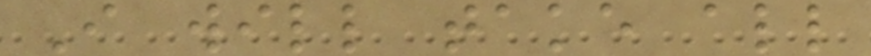I will take all
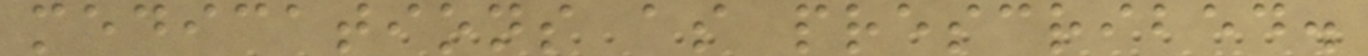medications as prescribed.
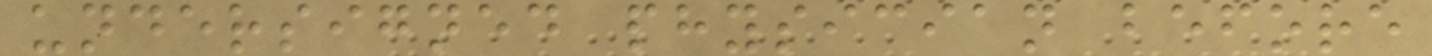undersigned physician before
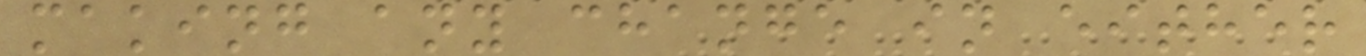making any change in either
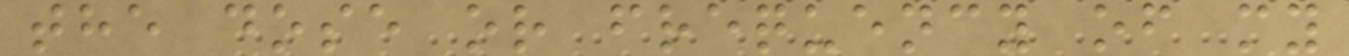the dose or frequency of my
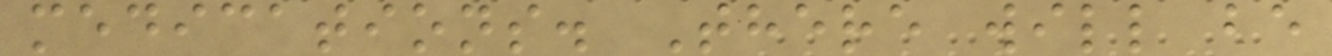medications. There will be
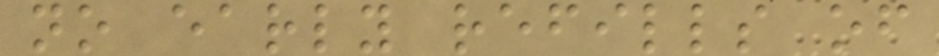no early refills of
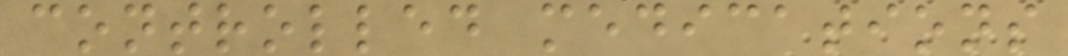controlled medications
